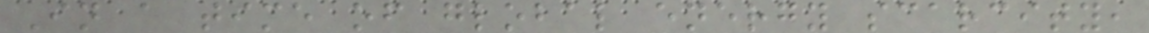In a time of global energy scarcity,
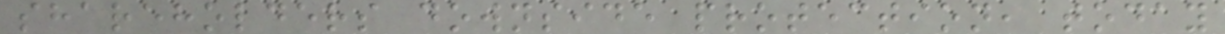shareholders downside protection, today
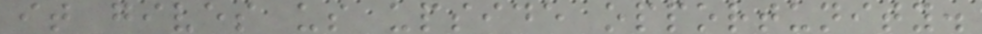it gives us upside opportunity.
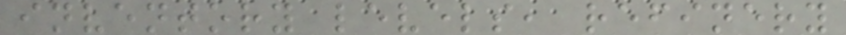inventory levels, refinery
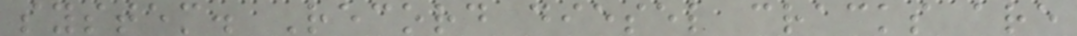system. Record diesel cracks are
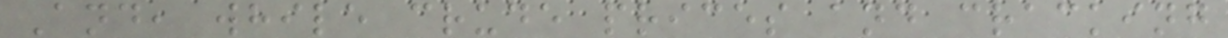And, while crude prices and cracking
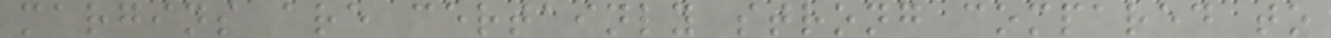margins are certainly strong compared to
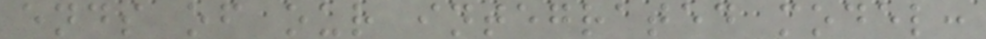ends of our integrated model:
